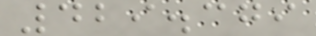429.379
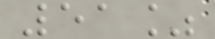51%
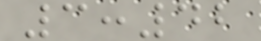3:42
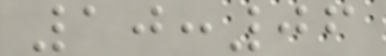10:06
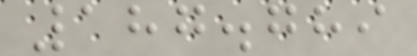187.789
